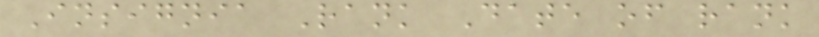Insignia Rank Date of rank
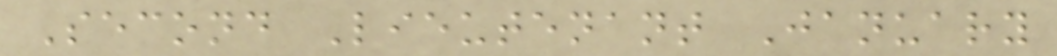Second Lieutenant January
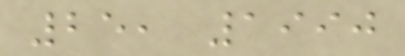25, 1990
